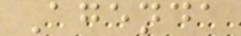Agenda
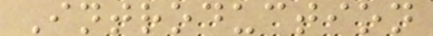Introduction
